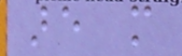are more
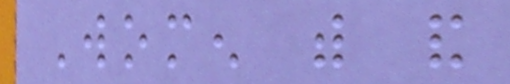Women with and
